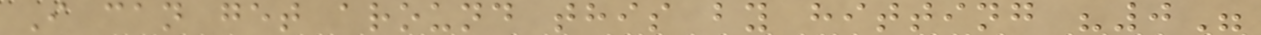I can get around this by hitting "0"
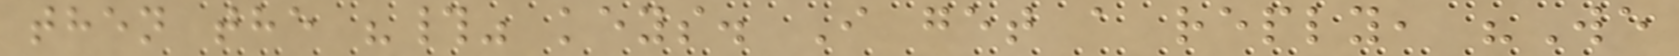then the "#" keys. I get a reply, "We
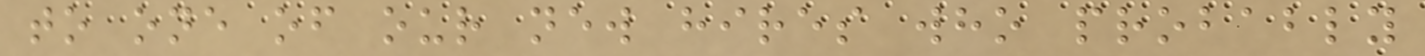to one of our new hires who probably
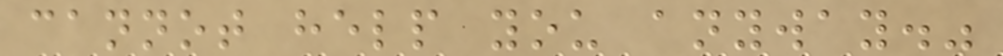cannot help you anyway."
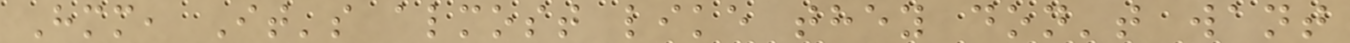Hmm, It's almost like they don't want
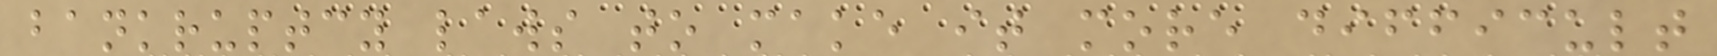bankruptcy laws to make it more difficult
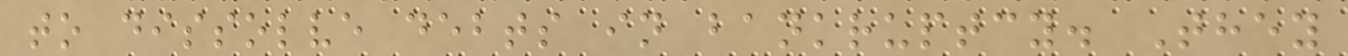to dissolve debts in bankruptcy. They
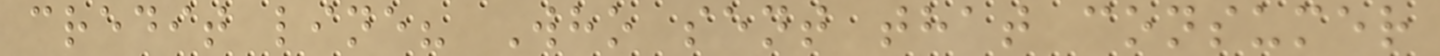credit line? Who sent that consumer
